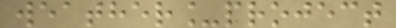weather_project
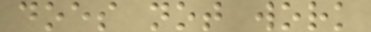does not work
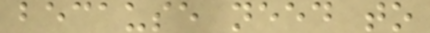because need to
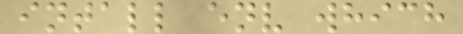intall env which
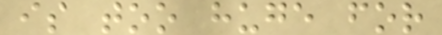is too huge for
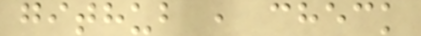github , check
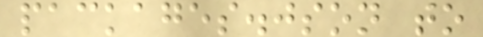packages.json to
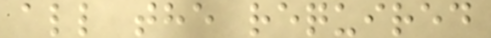all the required
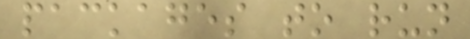packages to run
